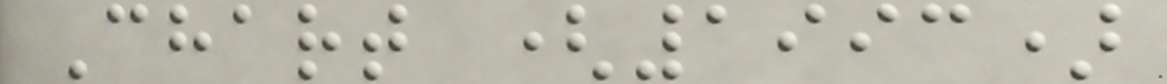Chart (1993)
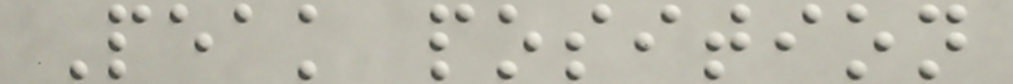Peak position
